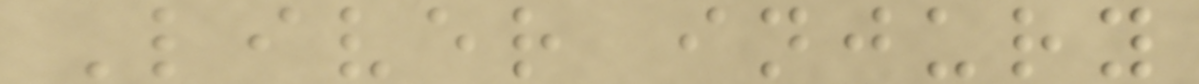Liver injury
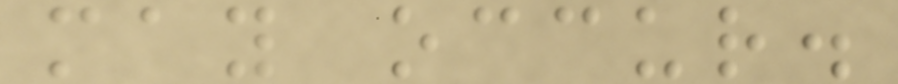may occur.
